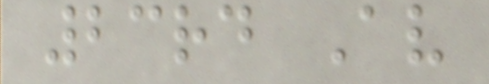23rd Av
